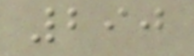290
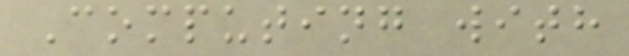Computing with
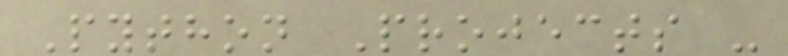Python Projects -
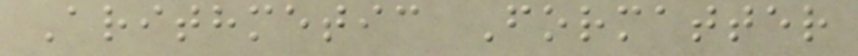Arithmetic Formatter
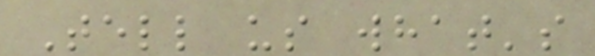Tell us what's
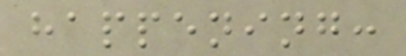happening:
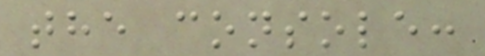the console:
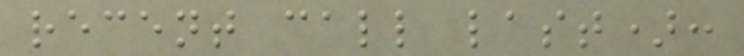recent call last):
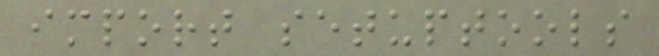import setuptools
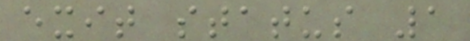exit status 1
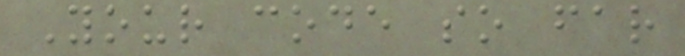Your code so far
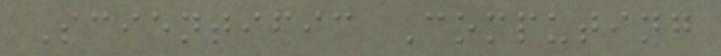Scientific Computing
